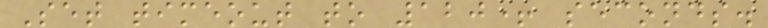Set timeout to 120+ seconds.
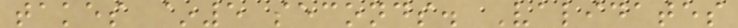takes ~5 seconds. Validates
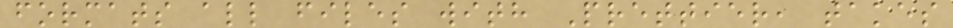formats all files with Prettier, takes
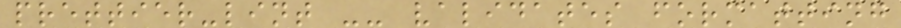prettier-lint -- validates formatting
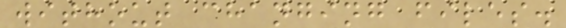without changing files.
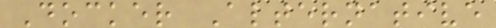Docker Alternative
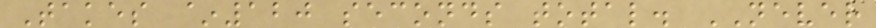Takes ~120 seconds total. NEVER
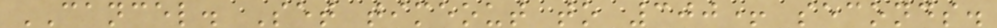CANCEL. Set timeout to 300+ seconds.
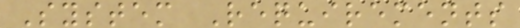System Requirements
